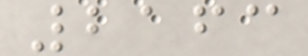2163
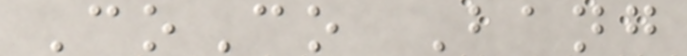CoCo Bang
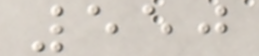550
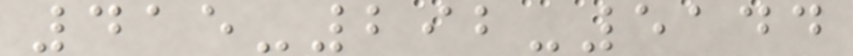415-292-5144
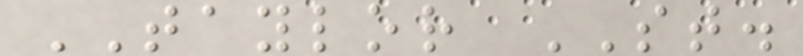TAYLOR ST.
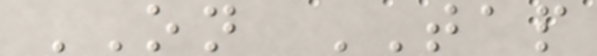ON TAP
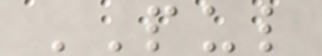PUL
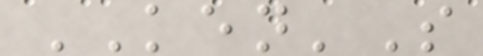KEN'S
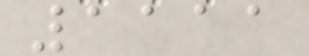1111
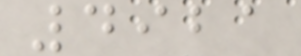4921
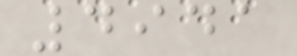4941
